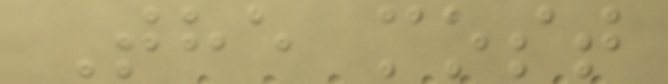The most
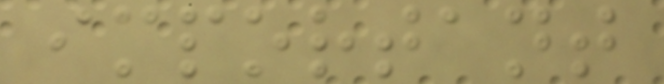important
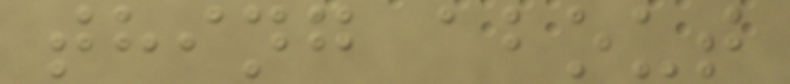thing about
